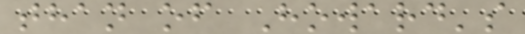than of Howard's
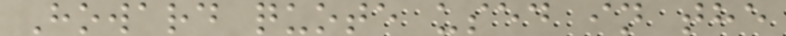Howard quote used in the
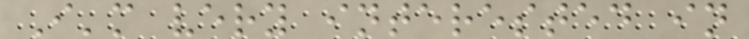I'm very interested in
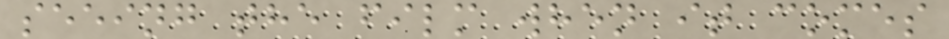seeing the film when it comes
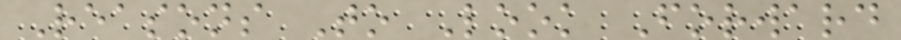Reasons To Look Forward
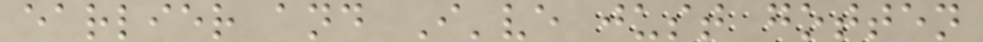earlier and I've just gotten
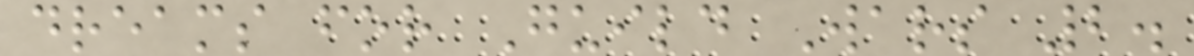dreams for Guild Wars 2.
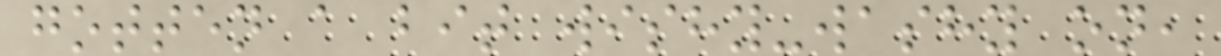gotten a bit wishy-washy on,
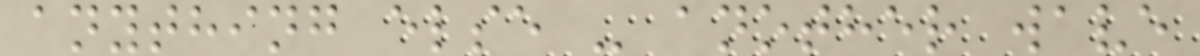anything else - another wave
